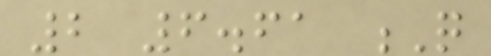2 6.61 Q
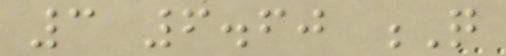3 6.60 Q
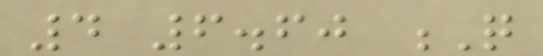4 6.60 Q
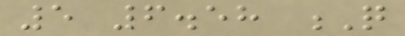5 6.58 Q
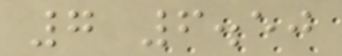7 6.50
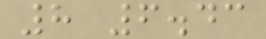8 6.43
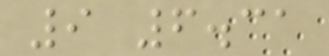9 6.31
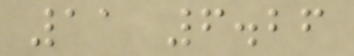11 6.26
